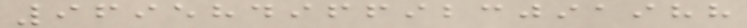969584966923091988
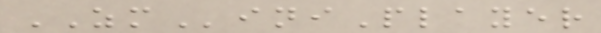ZMiniPlayer
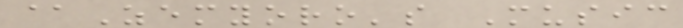@Zemyoro's Music
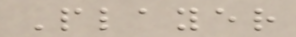Player
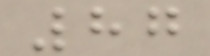87
